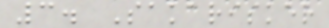3. Sakarisker
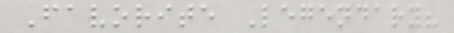Favorite Legendary?
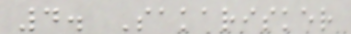4. Sakarisker
